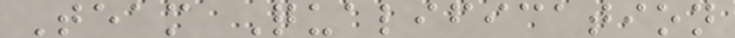Team Qualification
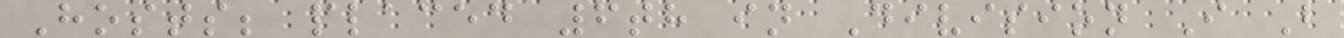Hosts; placed 6th in Division I B
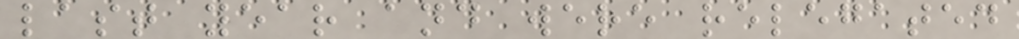last year and were relegated
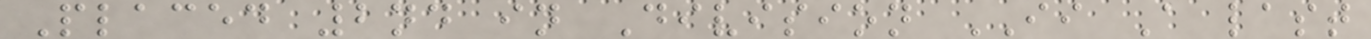Placed 2nd in Division II A last
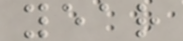year
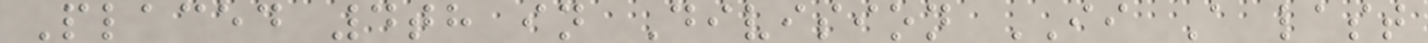Placed 4th in Division II A last
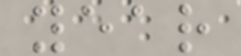year
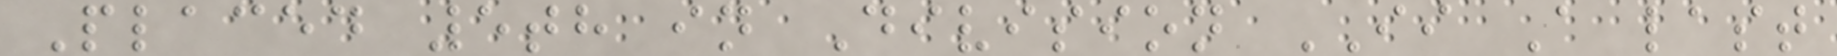Placed 5th in Division II A last
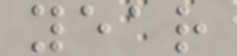year
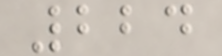224
